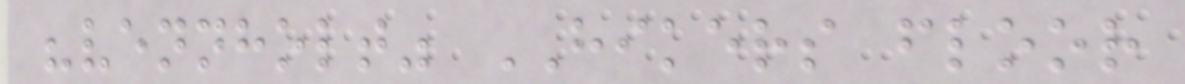"vennholt" HIKERS floor
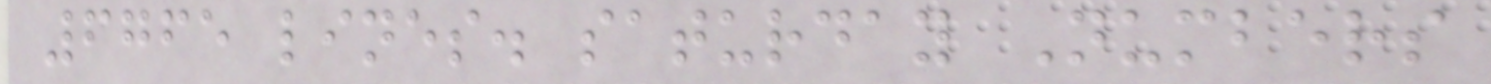6765 lines. saturday Numbers
